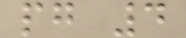pg 4
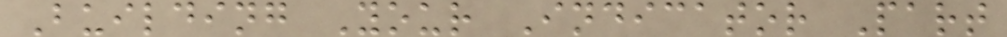Building Your Indicator Part
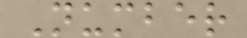Number
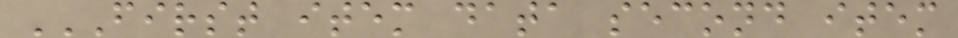FIRST ITEM DATA SECOND ITEM
